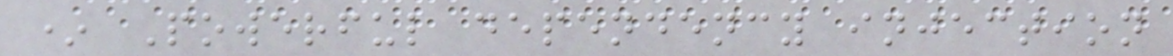* Powerful dependency injection
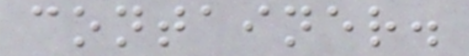container.
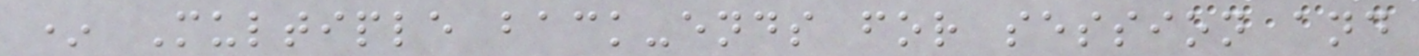* Multiple back-ends for session and
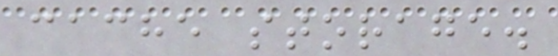cache storage.
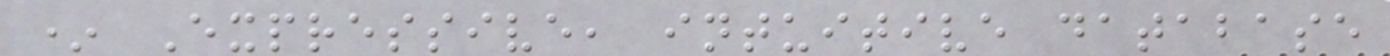* Expressive, intuitive database
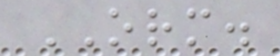ORM.
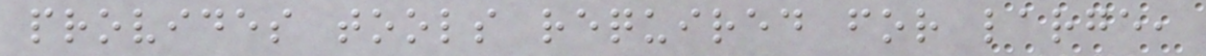provides tools required for large,
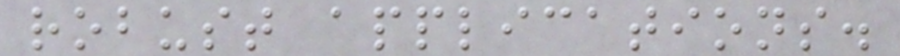robust applications.
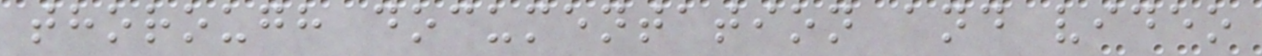thorough documentation and video
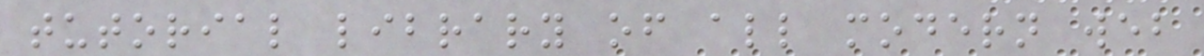tutorial library of all modern web
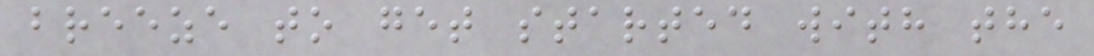breeze to get started with the
